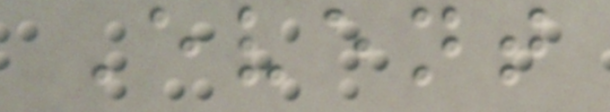Event
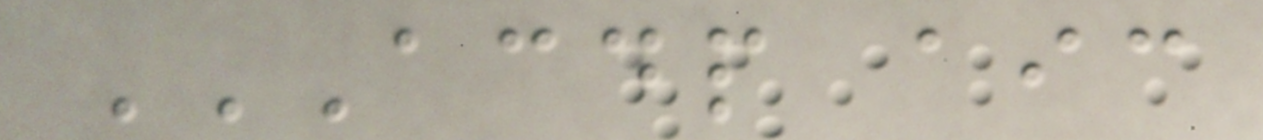ACDP AIC
